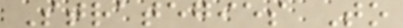Strategies To
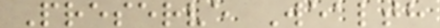Preserve Wealth
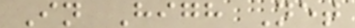In High Net
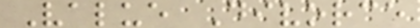Value Divorce
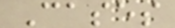Cases
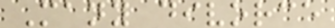Many divorce
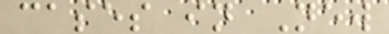cases in New
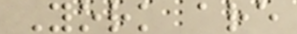York are
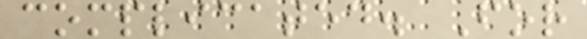complicated. For
